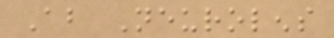About Neurolens
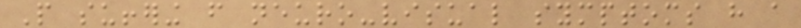People suffering from neuro-visual symptoms have a
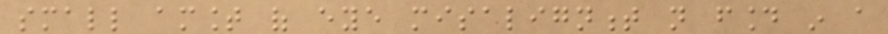small amount of eye misalignment not found in a
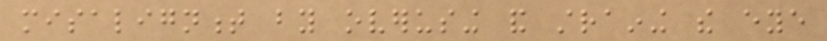misalignment by overusing and straining the eye
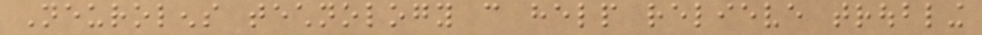Neurolens technology can help relieve troubling
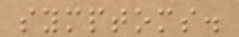symptoms.
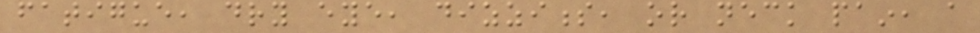fatigue, dry eye, dizziness, or neck pain, a
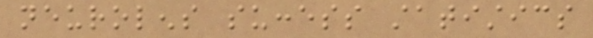neurolens success statistics
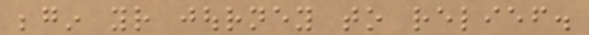begin your journey to relief.
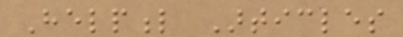Helpful Articles
